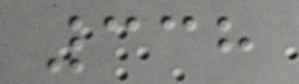338
